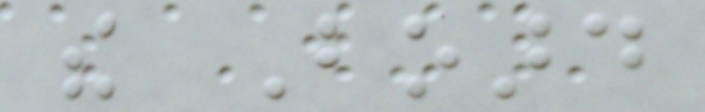the Board
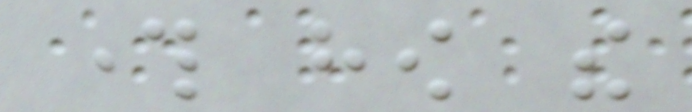through how the
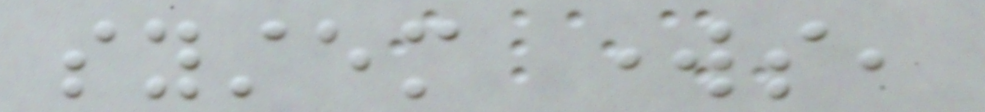system works,
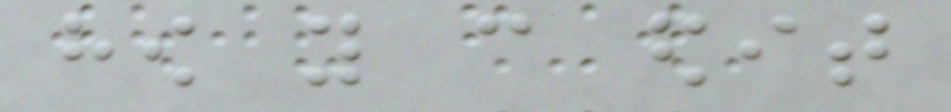how you can edit
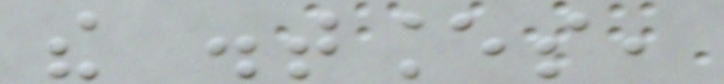the distances,
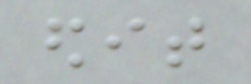edit
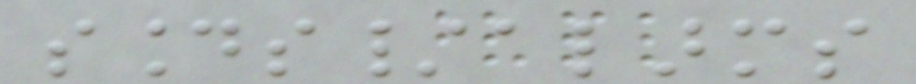sounds/alarms
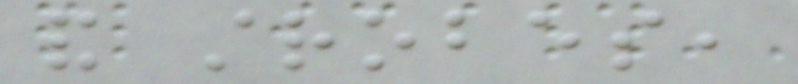and strobes,
